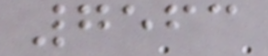7563
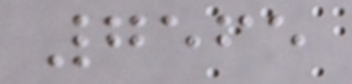7565
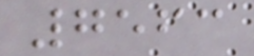7563
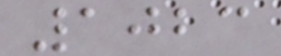1023
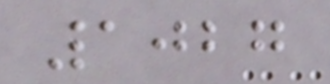1027
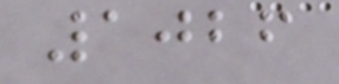1026
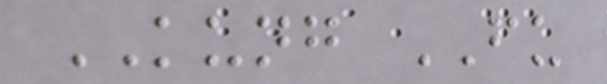KUNG FU
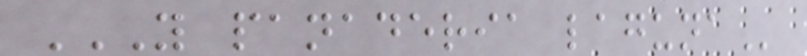Y PANADERIA LAGUNA
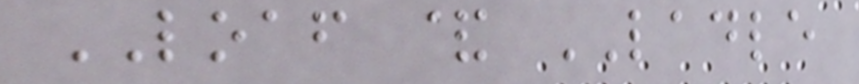LOAF & LADLE
